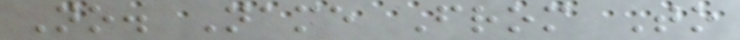No. Name From To
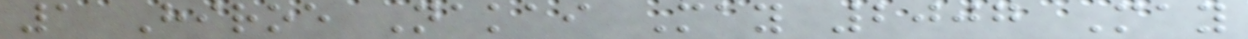1 Hiroe Nakai May 2007 May
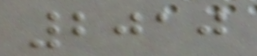2010
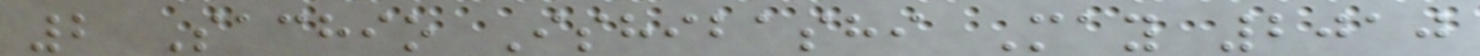2 Sachio Ishibashi May 2010
